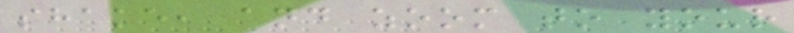shake, and zoom to your
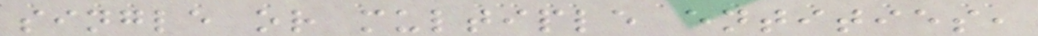single or multiple entities,
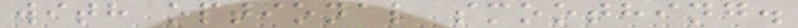with optional smoothing.
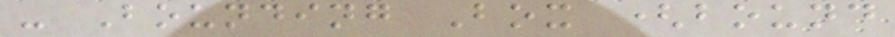- Bounding Box (bound
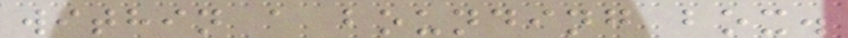within a bounding box.
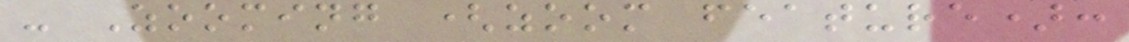- Zooming (zoom feature):
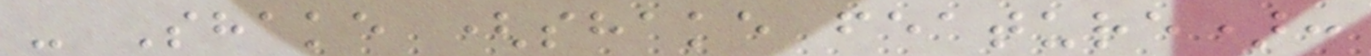- Shake (shake feature):
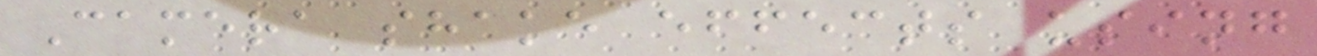Camera shake effects using
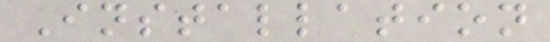Installation
